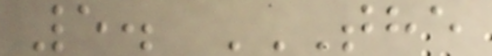5. THE
